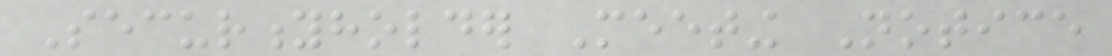Securityholder Meeting Notice
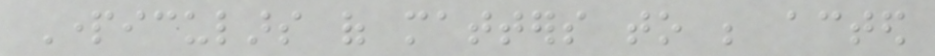Particulars of matters to be acted
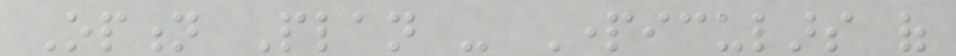Option Plan - Particulars of
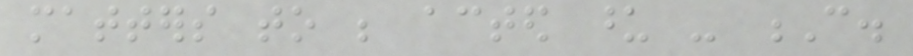matters to be acted upon - C.
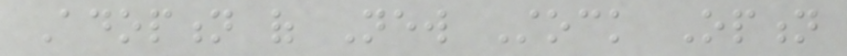Adoption of New Stock Option
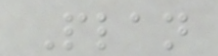Plan
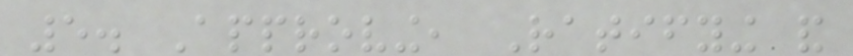5. Approving, Ratifying and
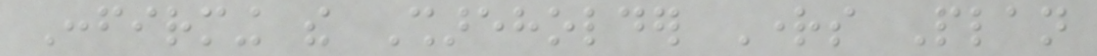Confirming the Shareholder Rights Plan
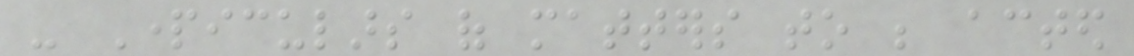- Particulars of matters to be acted
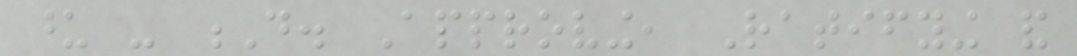upon - D. Approving, Ratifying and
